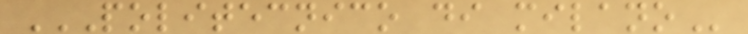POLITECNICO DI MILANO
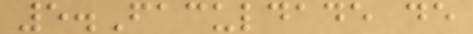5.Faculdade de
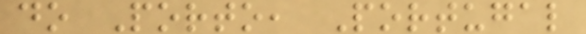do Porto, Portugal
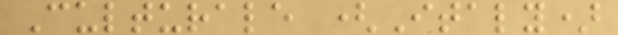Culturale (Italy)
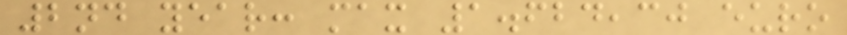2nd year: max 1.624,30 euro
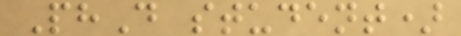PhD student)
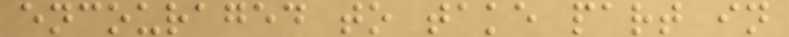encouraged to take part in
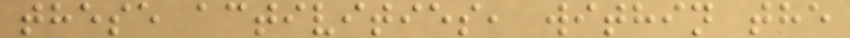these activities, within the
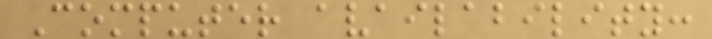Computer availability:
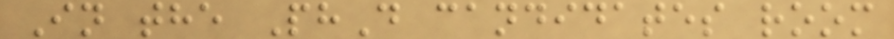In the PhD candidates room
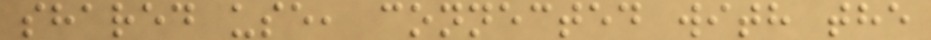shared use, connected with the
